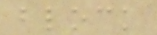block
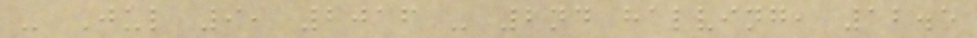- Jul 9, 2016 - 2nd halving, 12.5
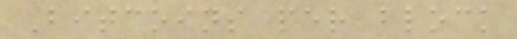Bitcoins per block
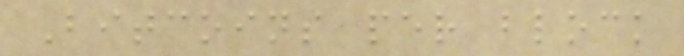Bitcoins per block
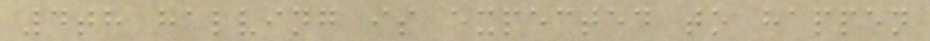4th halving is expected to happen
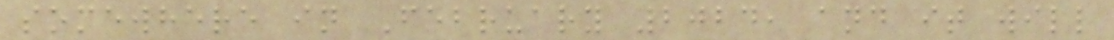somewhere in February 2024, and it will
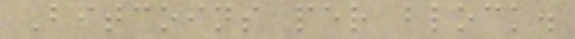Bitcoins per block.
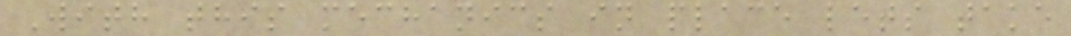With this mechanics in place lets take
